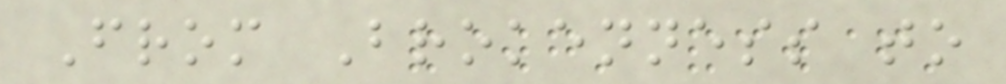From Brokenness to
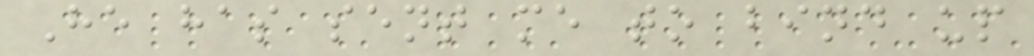He has sent me to bind up
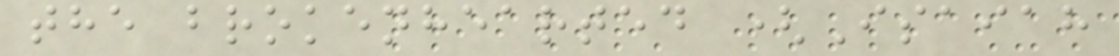the brokenhearted (Isaiah
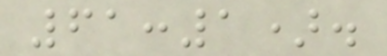61:1).
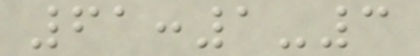61:1-3
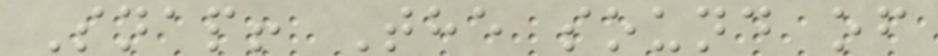Snap! The sound of
